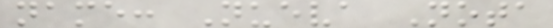name: Nueva Nota
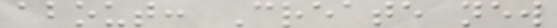about: Create new
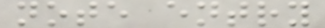note entry
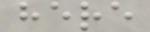here
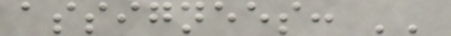assignees: ''
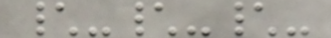\-\-\-
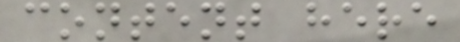content here
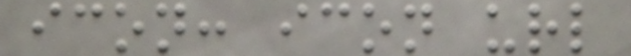icon: icon url
